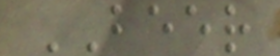BEER
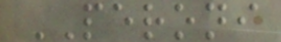PERONI
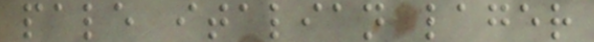pale italian lager
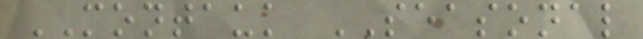MONTAUK SEASONAL
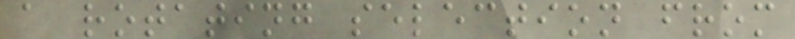a rotating selection from
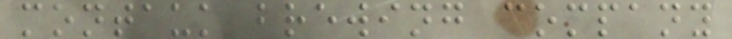montauk brewing company
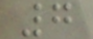7
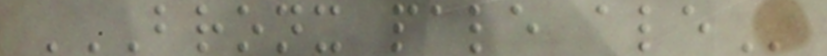BRONX PALE ALE
